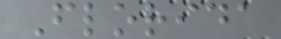Florida
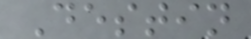Destin
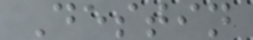Destin
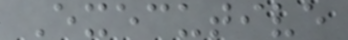Executive
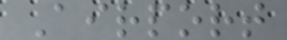Airport
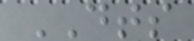DTS
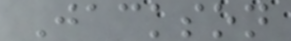Jackson
